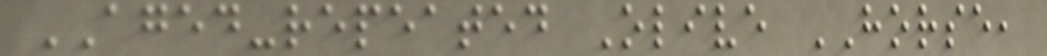AGED-repeated Olive HORSE,
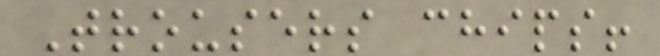Trousers chips!
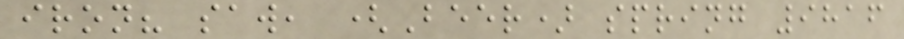iron? saw, (Beer) spring 9816
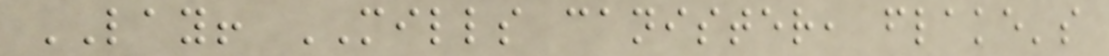LAY! MILLS canister, flake's
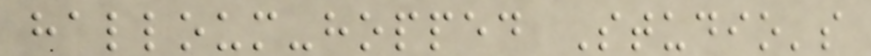halloum-hopped Studio's
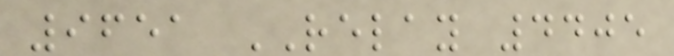9651 RELAY 4405
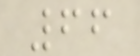66
